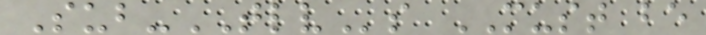Sub-TLVs MUST be
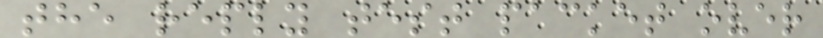the reply test packet over
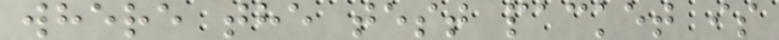where the test packet is
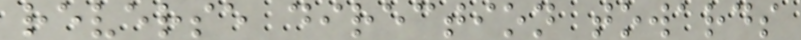reverse direction towards
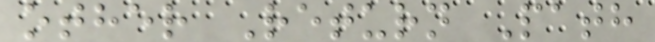other Return Path
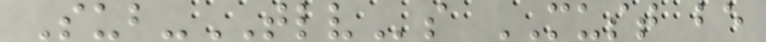Sub-TLVs MUST be
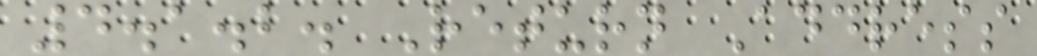4.1.2. Return Address
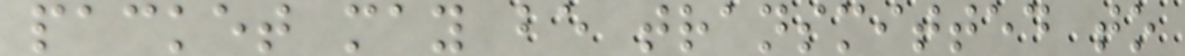packet may be transmitted to
